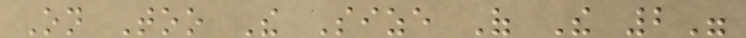On Too The Size Of The 2"
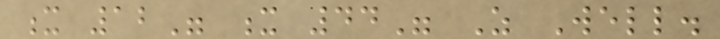x 12" x 44" As Well.
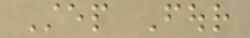Step Four
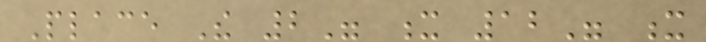Place The 2" x 12" x
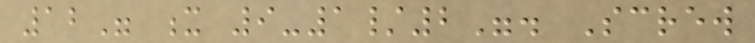12" x 9-1/2". Screw
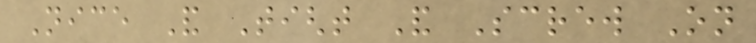Nice And Tight And Screw On
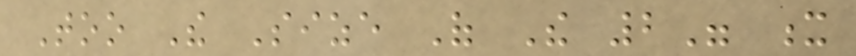Too The Size Of The 2" x
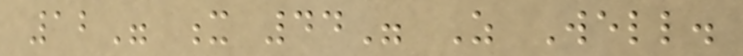12" x 44" As Well.
